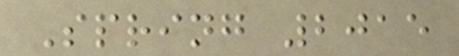Spring 2015
